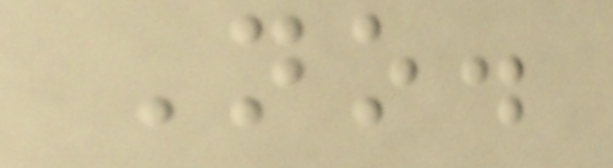No.
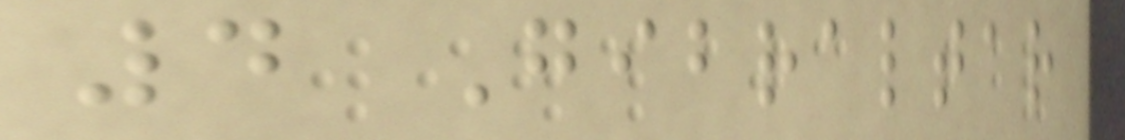4 Gibraltar
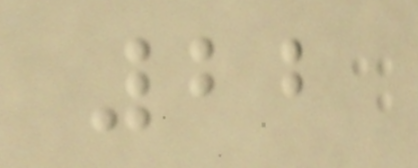22
